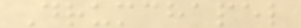Drumchapel
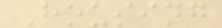Housing
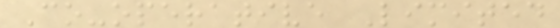Co-operative Limited
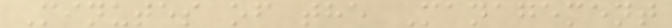Minutes of the Management
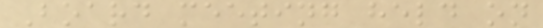Board meeting held on
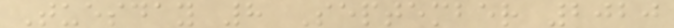Tuesday 8 September 2020
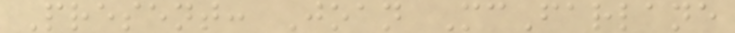Present: Joan McFarlane
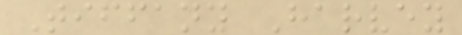Tiffany Harvey
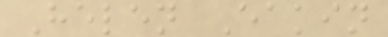Helen Eakin
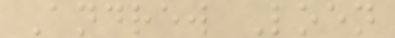Andrew Loen
